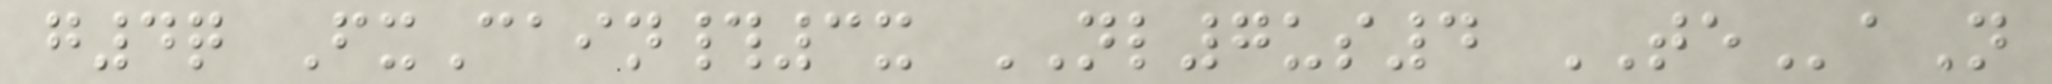g4q FxCain#3x NL7us4 TEaN
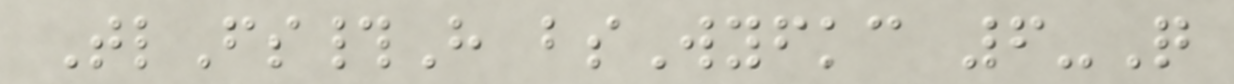TlFs#H bsWyfkc 6-Q
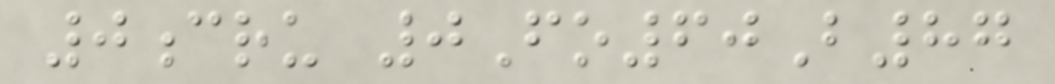0cru 0Fo60B87
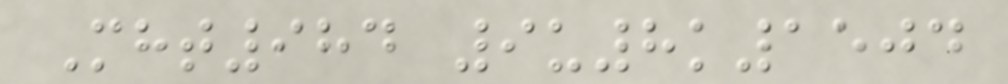Mht984 9u8k1504
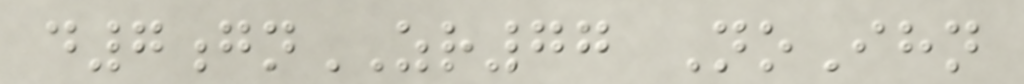d7gnZR77 NoIhn
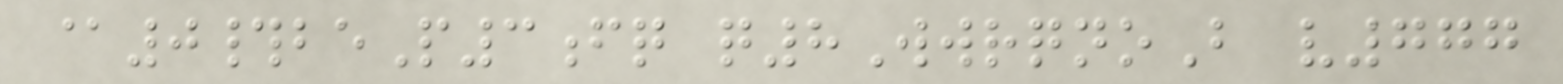@0#beP3fq q8WwrqnoB v777
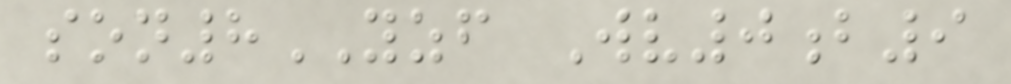son8YZF Wv0b9
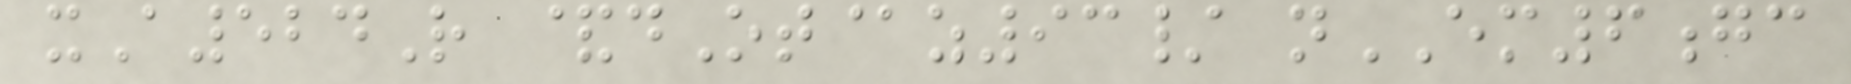xA524R &dOt@z93/ nEM6gc
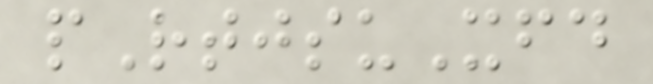pRtjsuXfd
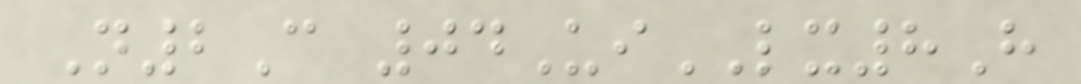N2C 04UiLX8H
